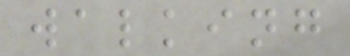walking
